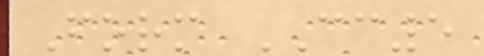Form CC5
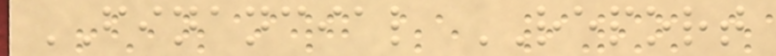FINANCIAL REPORT
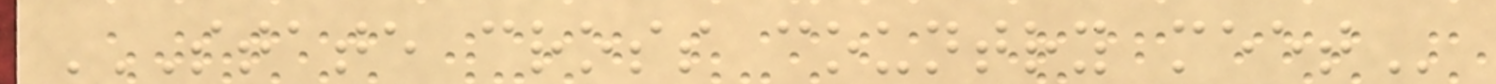STATE CROSS COUNTRY MEET
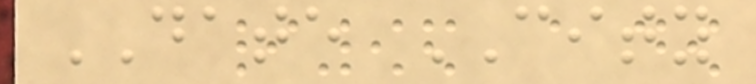DATE CITY
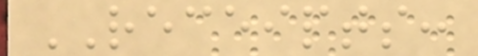RECEIPTS:
